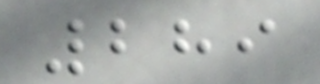289
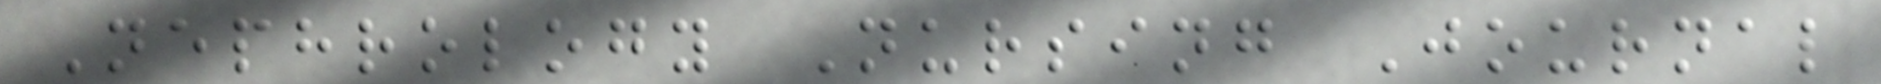Nephrology Nursing Journal
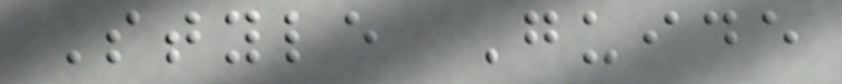Style Guide
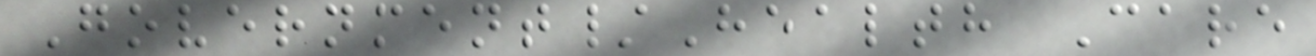Government/Health Care
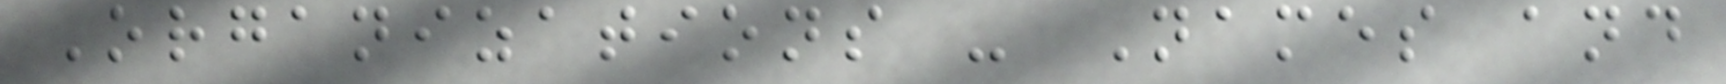Organizations - Names and
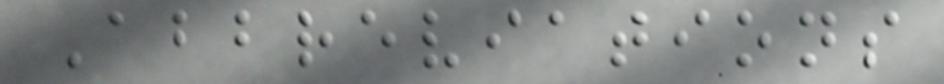Abbreviations
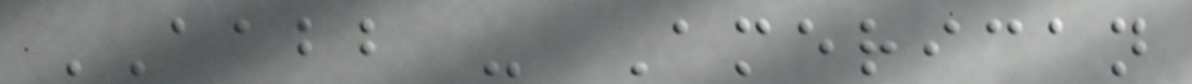AABB - American
